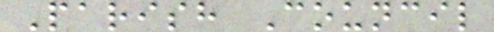Parish Council
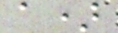a)
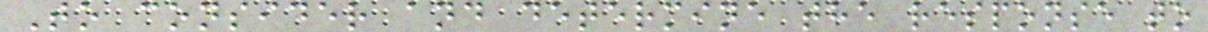To consider and determine the response to
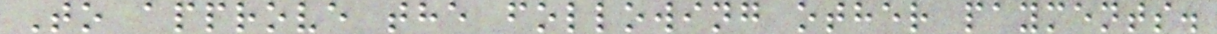To approve the following other payments.
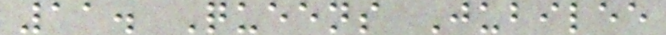11. Queens Jubilee
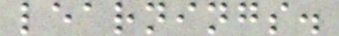learnings.
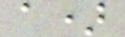a)
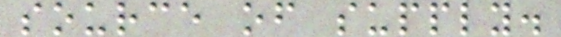source of supply.
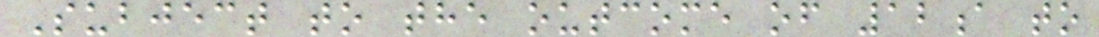Subject to the outcome of 12a to
